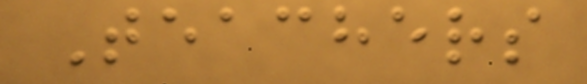Teachers
